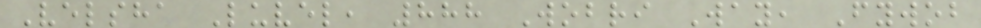Velsha Luvel, 888 Wobri Way, Fywob
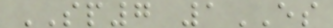SP7 1ES
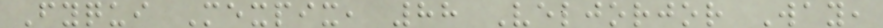Fyqui Mexpix, 88 Veljorjor Way,
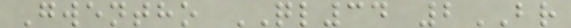Gwentho QL34 2BR
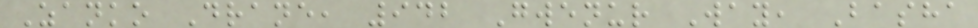Zanko Drane, 942 Gwenur Way, Basha
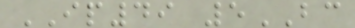IP49 5BC
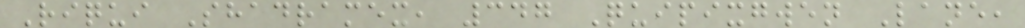Riqui Shadramex, 347 Quipixgwen Lane,
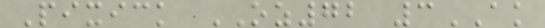Pixick OZ72 3AK
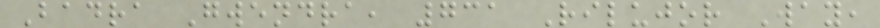Badra Gwendra, 731 Rilujor Way,
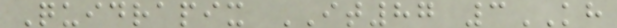Quidrapix IT87 3KH
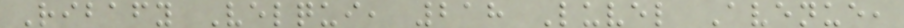Ribafy Velqui, 218 Luvel Avenue,
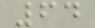64
